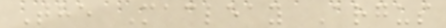The Macleay Argus
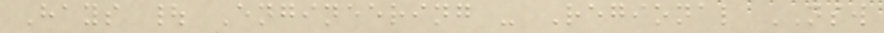Hays | Engineering - Regional NSW
